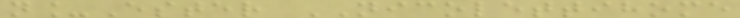n_Ester NICOLETTIHOME
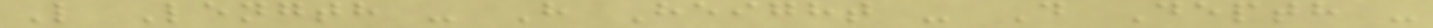L Length - H Height - D Depth -
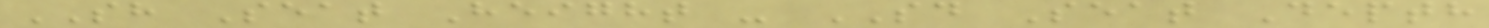SH Seat Height - SD Seat Depth
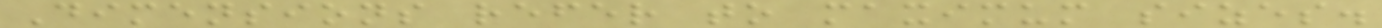Dimensions refer to maximum sizes.
